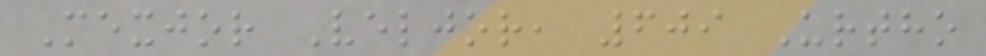Mexjor Veljor, 609 Urtho
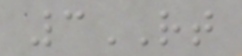3RT
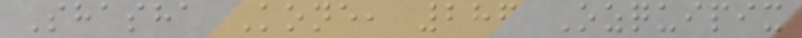Shasha Kone, 286 Ozquipix
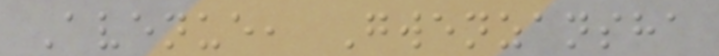Avenue, Gwenzansha
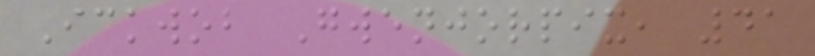Ickwob Gwenjorpix, 41
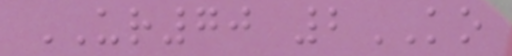UR70 2KO
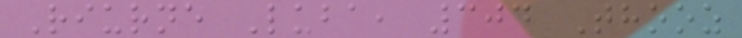Riurne Luba, 304 Thooz
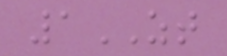1ZT
